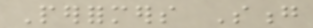Performers Song
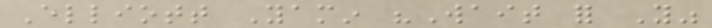Elliott Yamin "Wait for You"
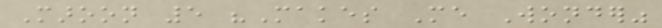Maroon 5 "Makes Me Wonder"
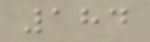184
